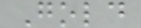Gold
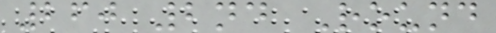260 2nd Round
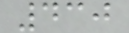430
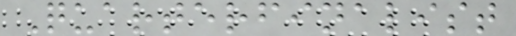Quarterfinalist
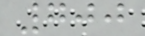700
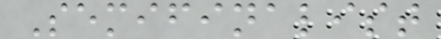Semifinalist
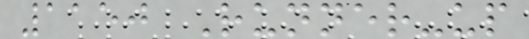1150 Runner-up
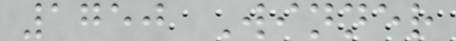1750 Winner
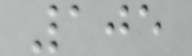105
